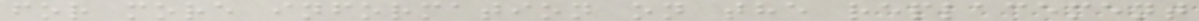for more information on the replacement
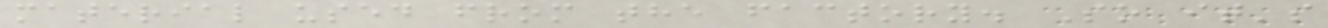material used from the factory. So it's
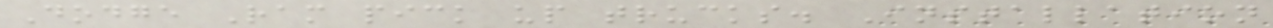Dodge Ram pick up trucks. Installation
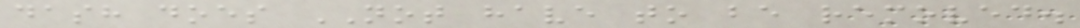dash does NOT have to be removed.
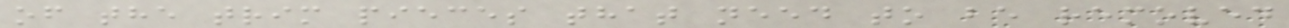of the trim pieces that need to be removed
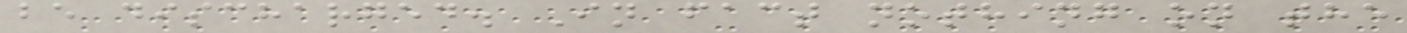be discharged. In fact nothing on the
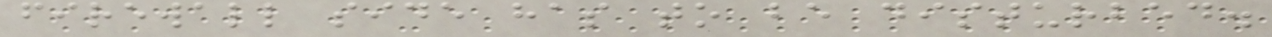firewall side has to be disturbed.
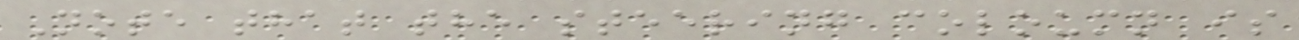Note that the steering coloumn is
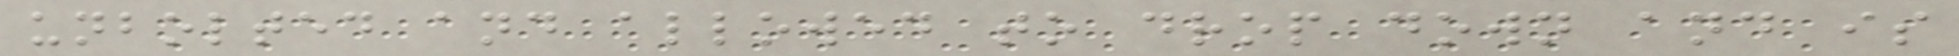unbolted and allowed to drop down and is
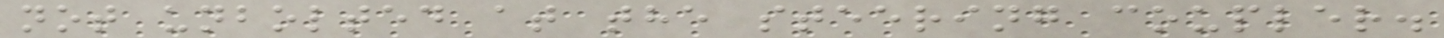not unbolted at the steering coupler.
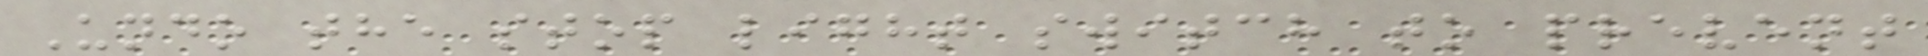Undo the stop light switch to prevent
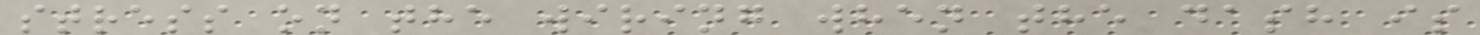stress on the wiring when the dash is
